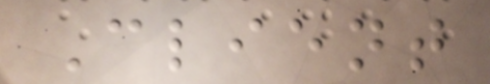Client
